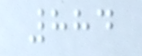884
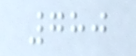780
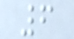6
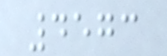4573
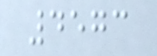4573
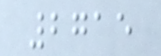2715
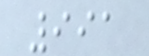991
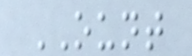OUNT
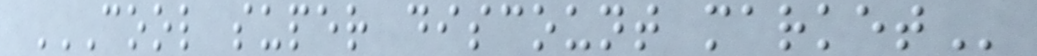COOL SUPER DISCOUNT MARKET
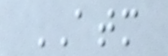ATM
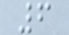6
